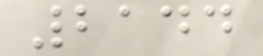2144
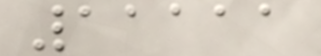11111
